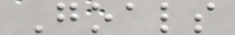Goals
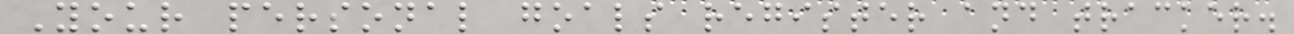Your personal goals register and tracker.
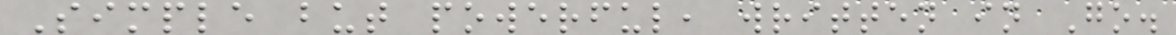Simple but powerful, written in Go.
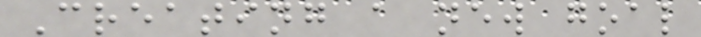Creating a new goal
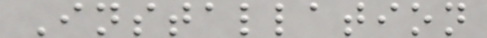Installation
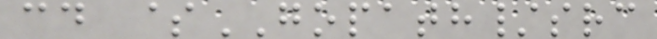cd $GOPATH/src
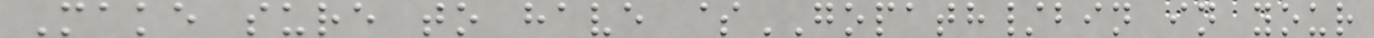Make sure to have $GOPATH/bin in your
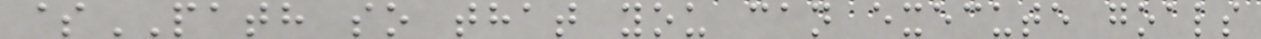$PATH so that you can execute goals
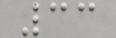33
